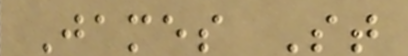James St
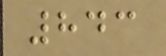843
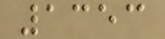1353
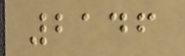2146
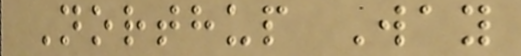Northup Way
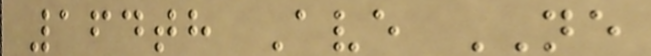164th Ave NE
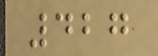427
